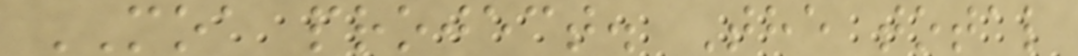MOA project. The total
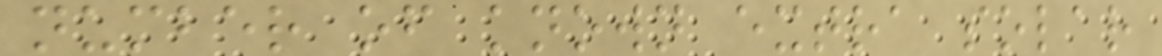number of known extra solar
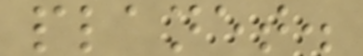planet.
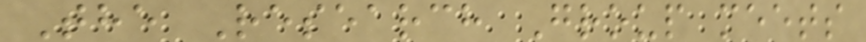The Research Group meets
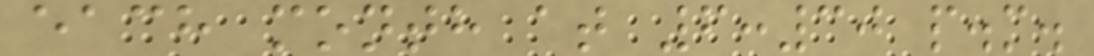each month at 6:30 p.m.
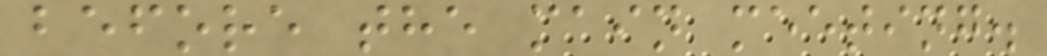before the main meeting.
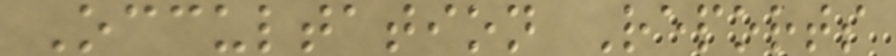Occultation Reports
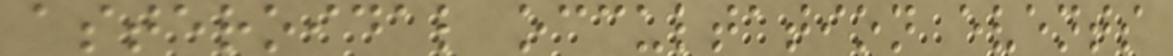asteroidal occultation events
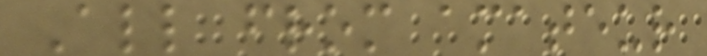All from amateur
